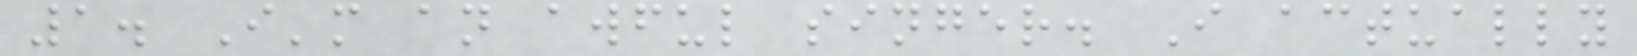1. I'm an awful singer. I actually
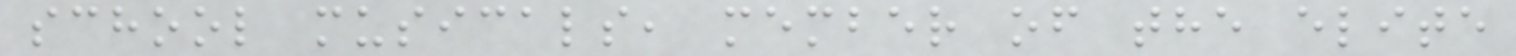school musicals, member of the elite
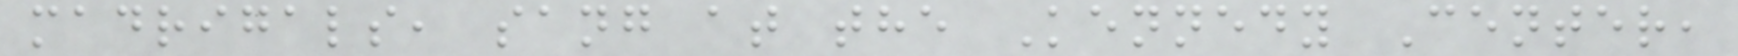madrigals, sang at the Kennedy Center,
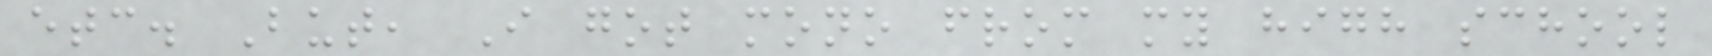etc. But, I got mono from my high school
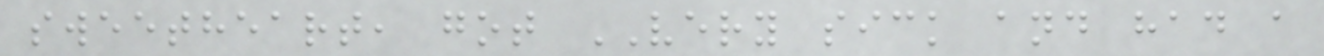sweetheart, got VERY sick and had a
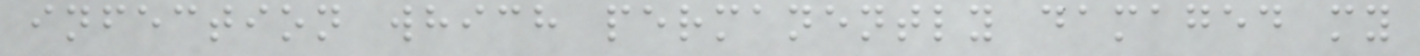infection which permanently damaged my
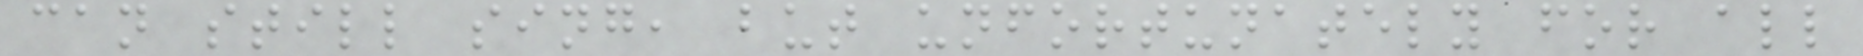can still sing, but unfortunately for all
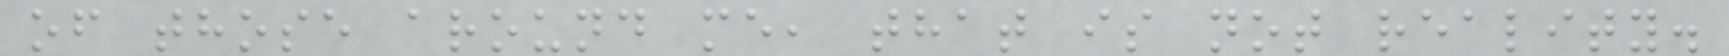of those around me, that is not reality.
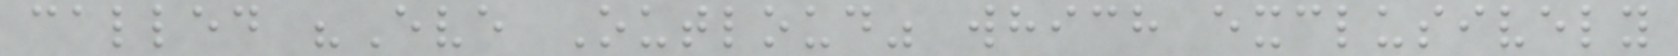called "Eve Outloud" which exclusively
